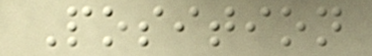Position
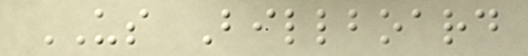US Billboard
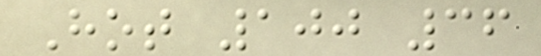Hot 100 36
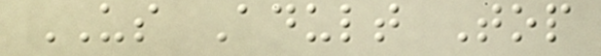US Adult Top
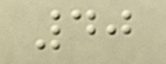40
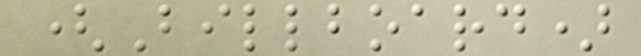(Billboard)
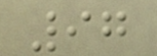97
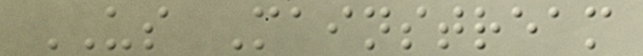US Mainstream
